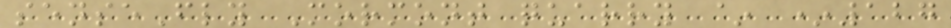senseFly Mormont quarry ~ *127
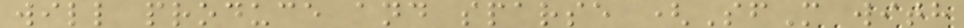will produce and sparse (SfM with
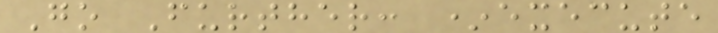Go Further: *execute
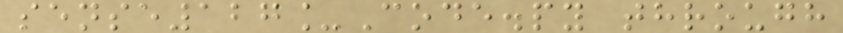sense127_Code.py through
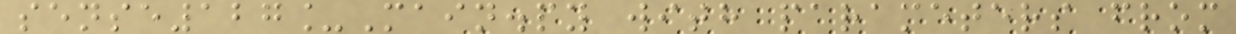sense127_Main.py with parameters from
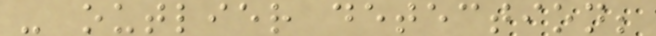- outlier detection;
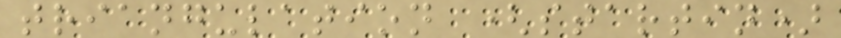triangulation (startin)
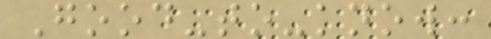Good-to-know:
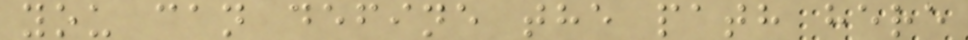you can define the path here
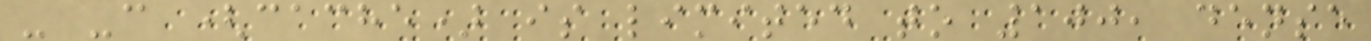- -c (cache) is limited to 100, dense
